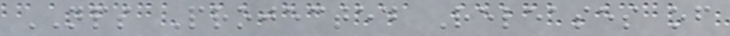NPS Projected Releases of
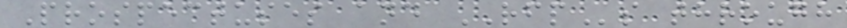Prospectuses and RFPs through
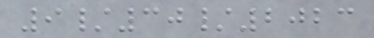9/30/2023
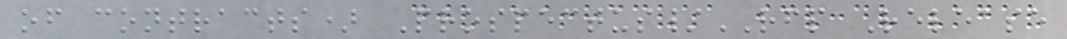of contracts) Prospectus/RFP Release
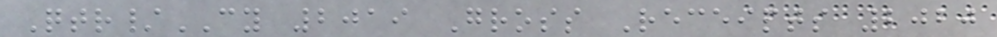Qtr/CY 2019 Gross Receipts 2020
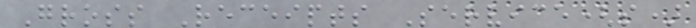Gross Receipts Service(s)
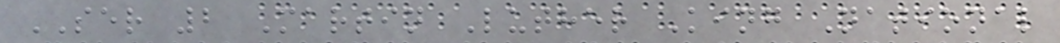SER 2 Martin Luther King National
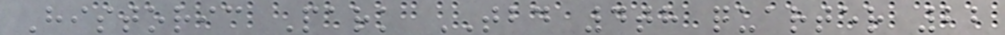Historic Park TBD 4th quarter 22
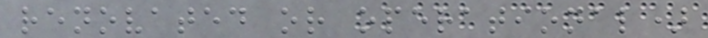renovated or operational)
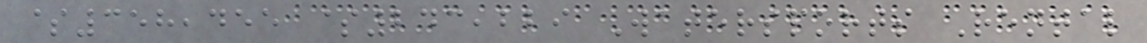$358,455 $243,229 Watersports Rental
